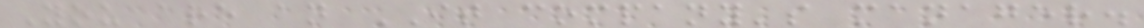You are an IT company's manager.
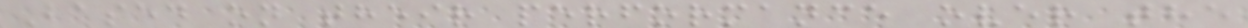Based on their performance over the
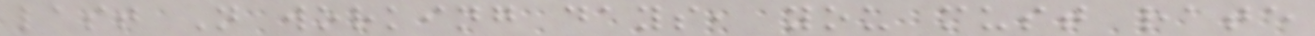last N working days, you must rate
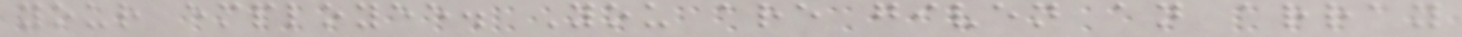your employee. You are given an array
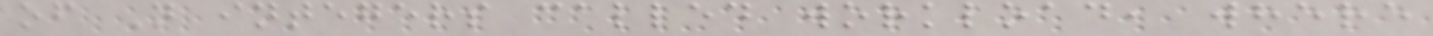of N integers called workload, where
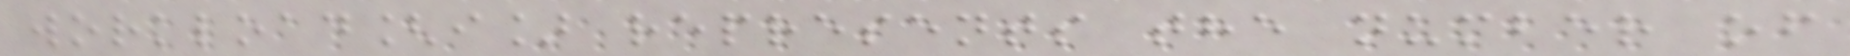workload[i] represents the number of
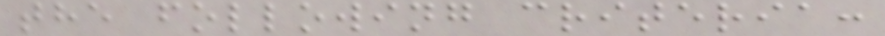the following criteria:
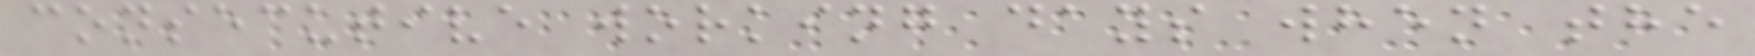consecutive working days when the
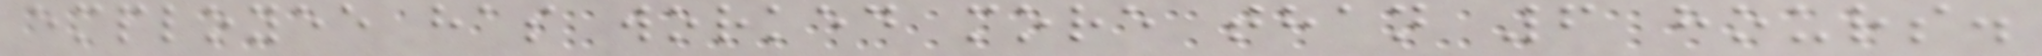employee has worked more than 6 hours.
